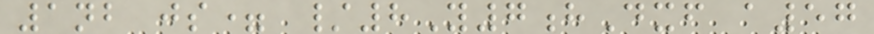1nb js= /8Y7hDxf a57
